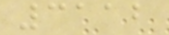3112
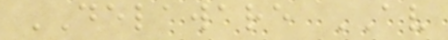DELAWARE AV
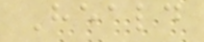Heald
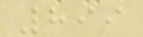899
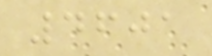4601
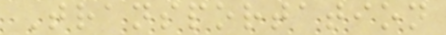Transportation
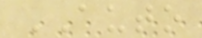AUTO
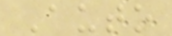Auto
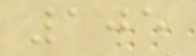105
